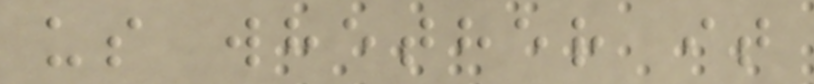us whether it
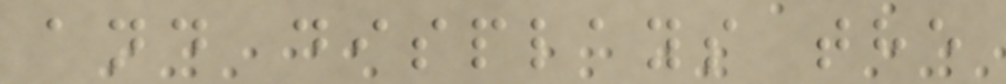and displays the
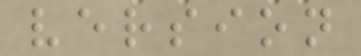version
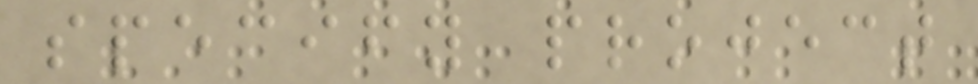specify project
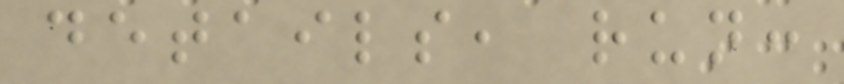details, run:
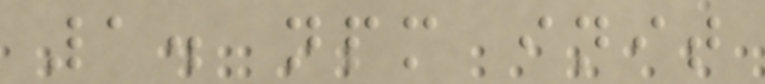1. npm init
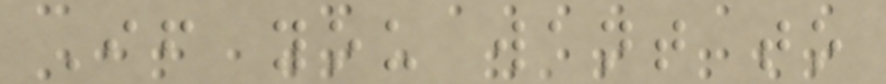If you want to
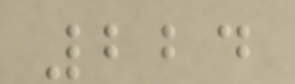224
